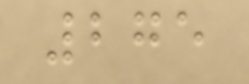275
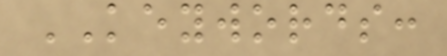KEYWORDS:
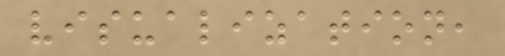visualization,
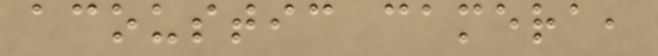acoustic camera,
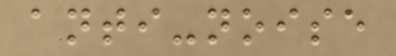anti-noise
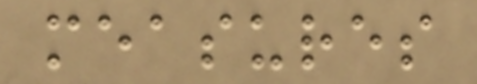measures
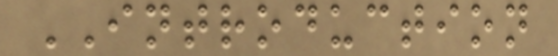INTRODUCTION
